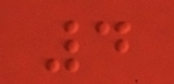4
